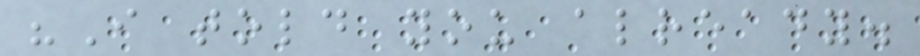"I told you already.
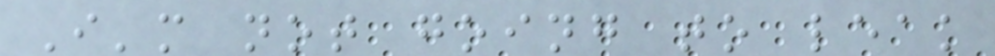I'm not going to leak
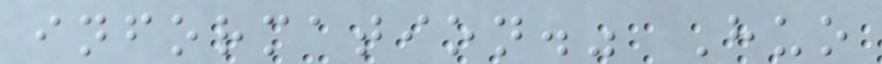information." Huo
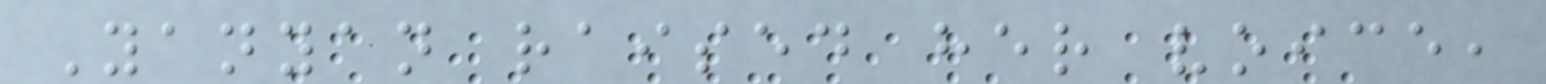Yanyan raised her voice,
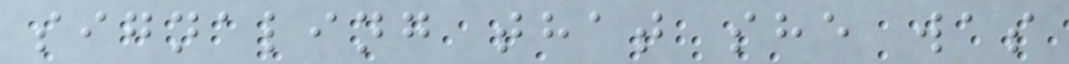signaling that she was
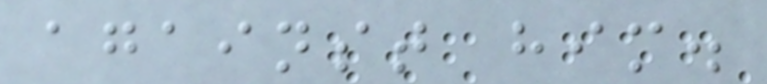against him.
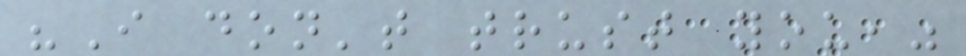"I don't trust you,"
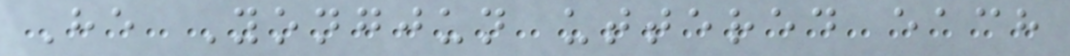He Yongjun uttered each
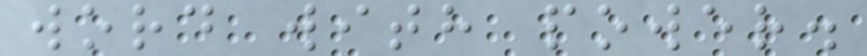word with power.
